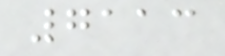7113
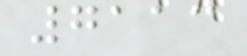7113
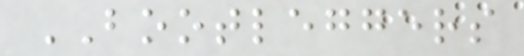BOOTLEGGERS
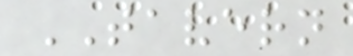TAVERN
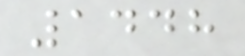1448
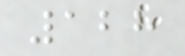128
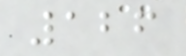126
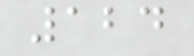124
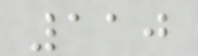110
